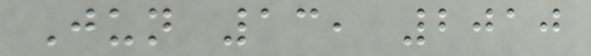Jun 13, 2010
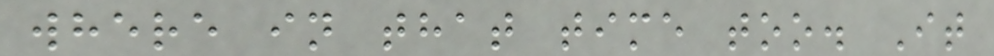where in that time too. It
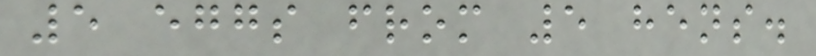5 eggs from 5 hens.
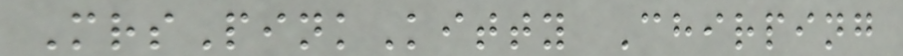MrsPinkKitty Chirping
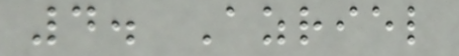4. Azriel
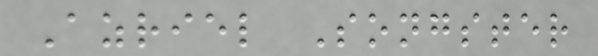Azriel Songster
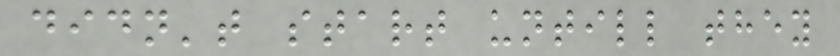didn't start untill they
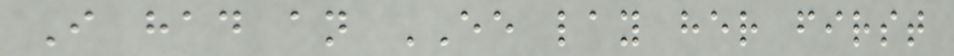I had an EE lay her first
